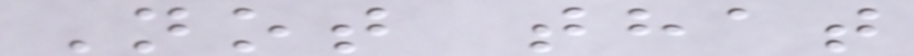Not that
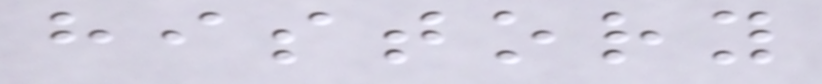history
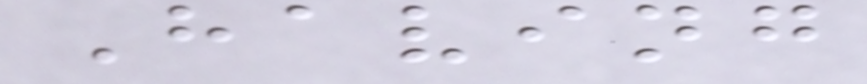Having
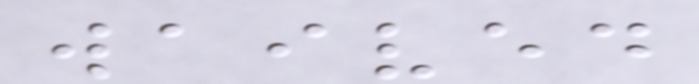waived
